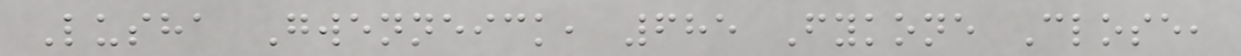Lusha Gwenneick, 685 Fykone Close,
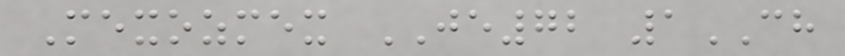Mexozmex JE72 1CH
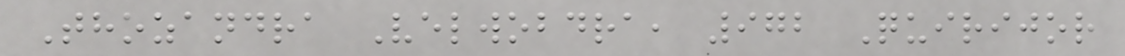Thozandra Velwobdra, 972 Quirijor
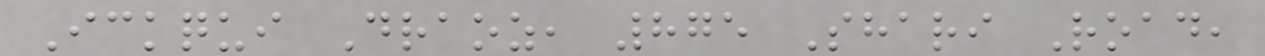Ickqui Draoz, 875 Shari Road,
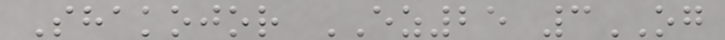Shakojor EZ25 3OG
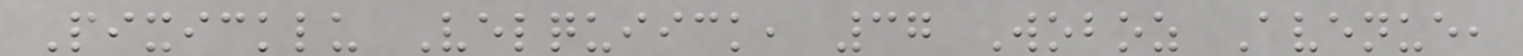Pixicklu Velquiick, 37 Woboz Avenue,
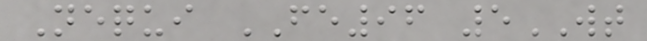Nequi FE96 5WT
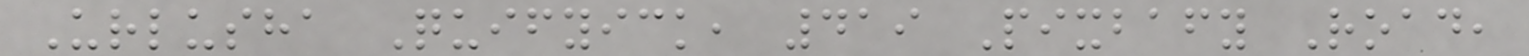Urlusha Quifyick, 419 Pixbafy Road,
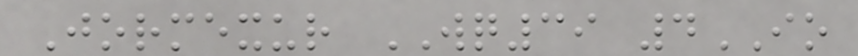Jormexur WQ39 4IO
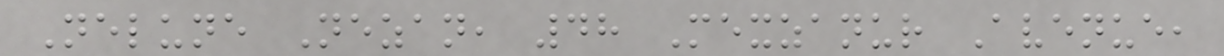Nelune Nezan, 48 Mexzanur Avenue,
